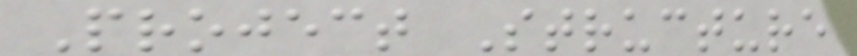Project Structure
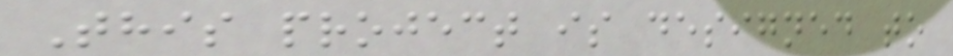This project is designed to
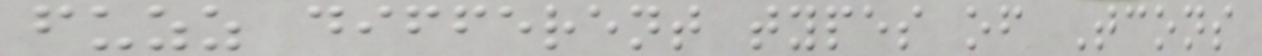fuzz different types of Tcons
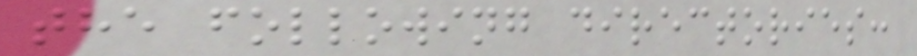the following directories:
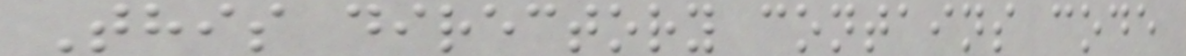This directory contains code
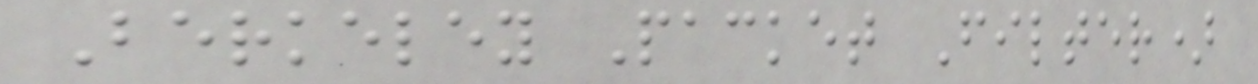Berkeley Packet Filter)
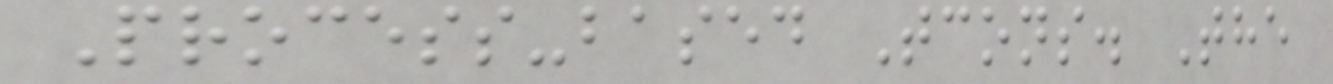Process-based Tcons. The
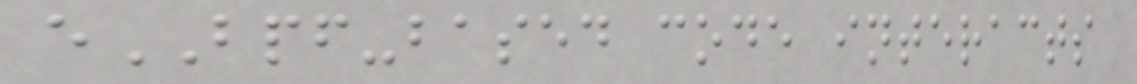eBPF-based code interacts
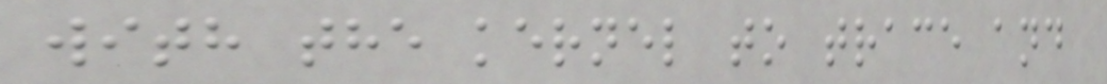with the kernel to trace and
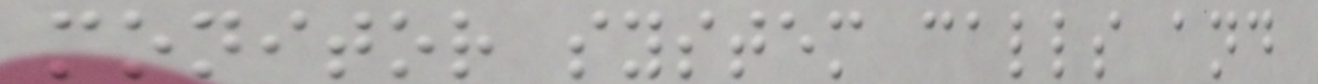monitor system calls and
